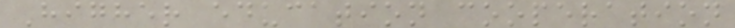Higher education cooperation
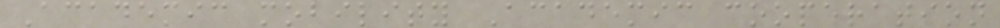Academic mobility Academic cooperation
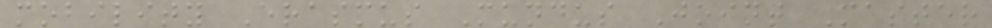mobility Erasmus Mundus Joint Master
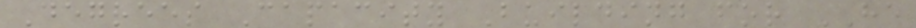Degrees Capacity Building for HE
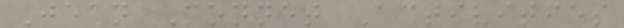Jean Monnet Activities
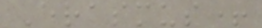Erasmus+
